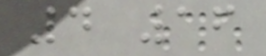4 16
